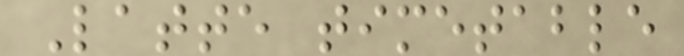Latte timetable
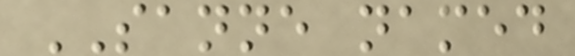SANNE named
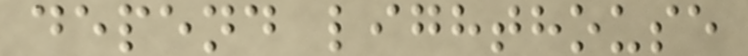depend lighthouse
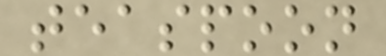teaspoon
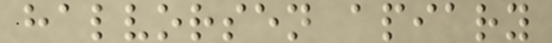halvorsen apiary
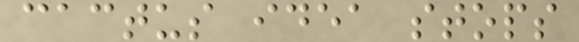cactus idea stops
